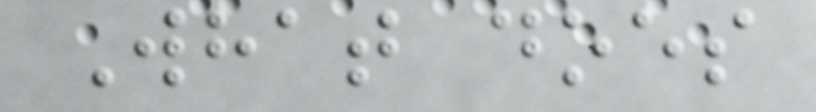What does
